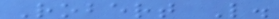Robert L.
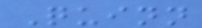Quinn
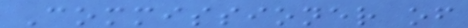Commissioner of
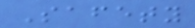Safety
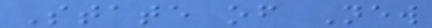State of New
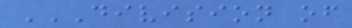DIVISION OF
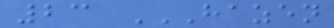23 HAZEN
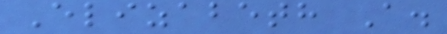Elizabeth A.
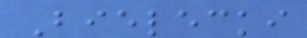Bielecki
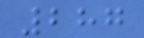287
